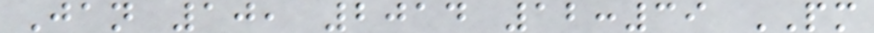Jan 10, 2014 12:39 PM
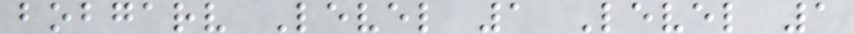bobgarv Level 1 Level 1
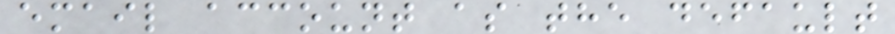email account as the default
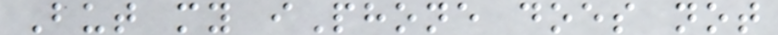But my iPhone does not
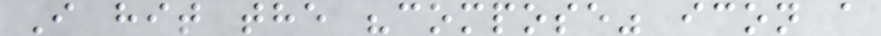I hit the "compose" icon a
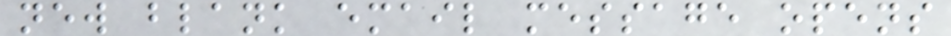new blank email message opens
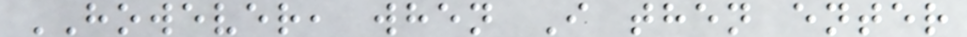HOWEVER, when I then enter
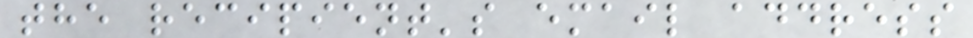the recipient's email address
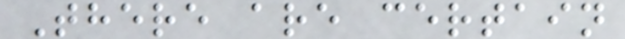There are certain
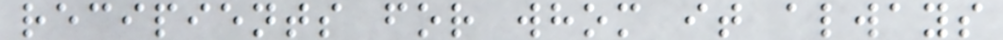recipients for whom it always
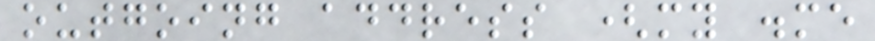outgoing address (my .me
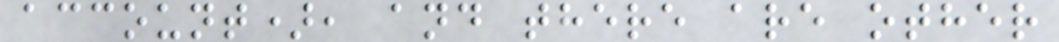account), and there are other
